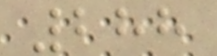288
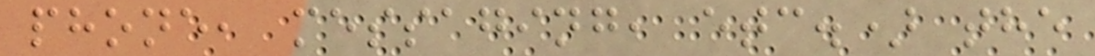phone, messaging, etc.) the
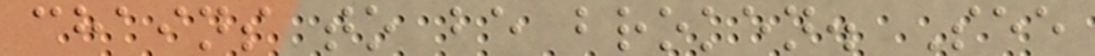chains to be broken. See
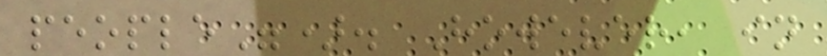people"). However, in
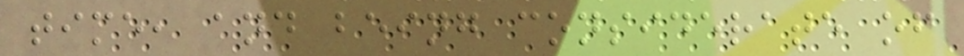time, and being considerate of
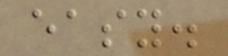easy.
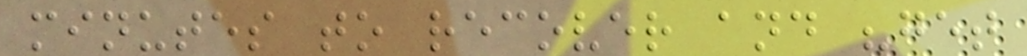minutes to recover and "get
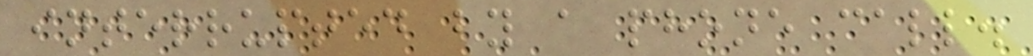interrupted by a phone call.
